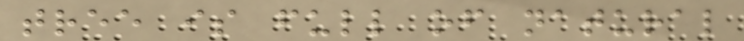tree is full of natural
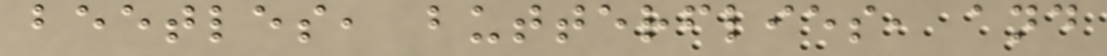beetles, butterflies, and
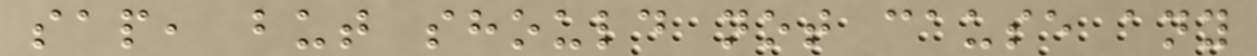sap, but should not cause any
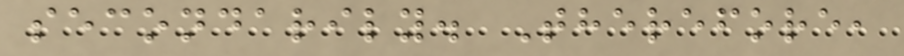secondarily. Therefore,
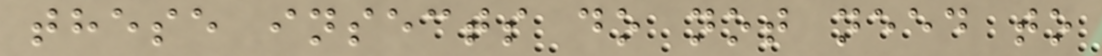these insects do not need to
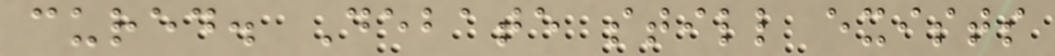cured. Debate still exists
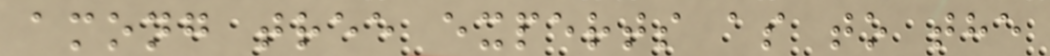among tree experts as to the
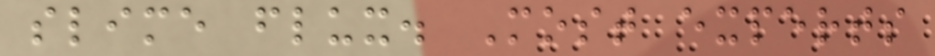slime flux. Most experts
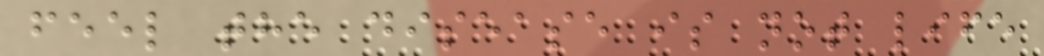feel the disease is not life
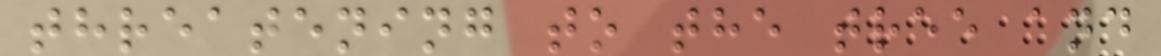threatening to the tree and
